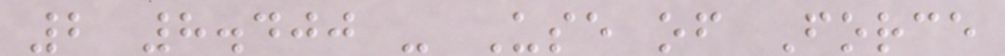2 8.400 - Use of Force
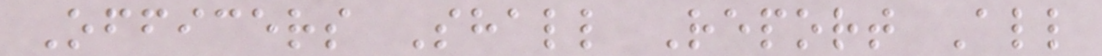Officers Shall Report All
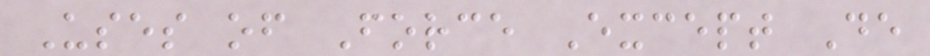Uses of Force Except De
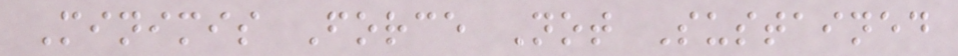Minimis Force Not Sustained
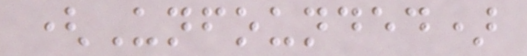(Unfounded)
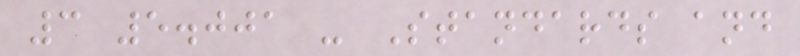3 5.001 - Standards and
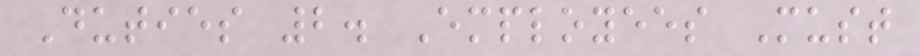Duties 2. Employees Must
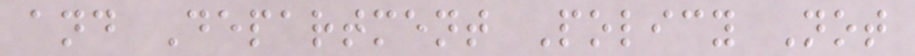and Department Policy Not
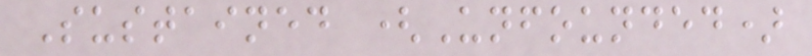Sustained (Unfounded)
